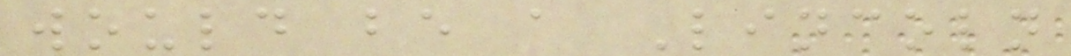would be a Lincoln
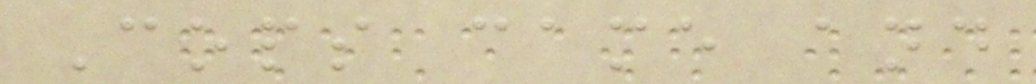Cops came and
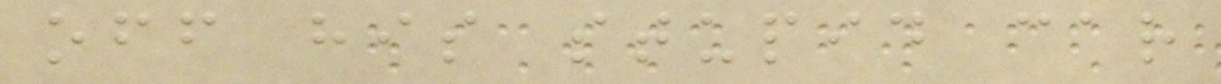off his stupid car
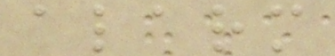alarm
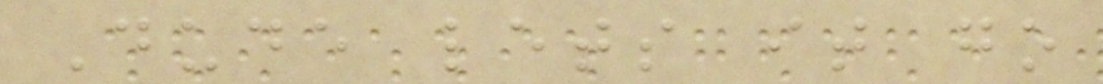Dude lets it go
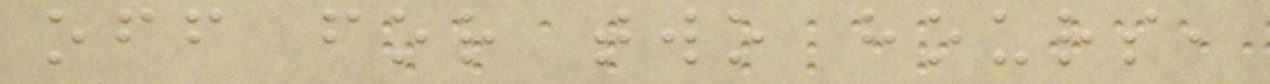off for two hours,
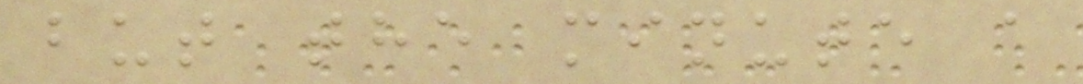but the minute a
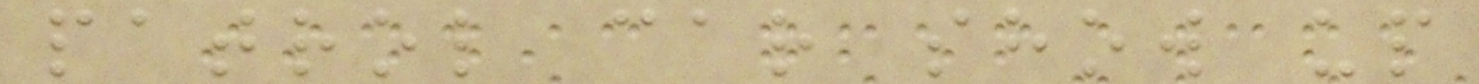patrol car show up
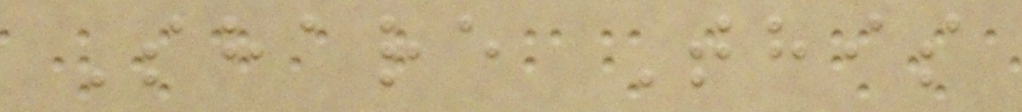Share This
